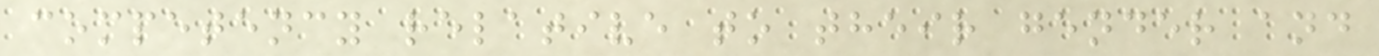competency relative to their gender and
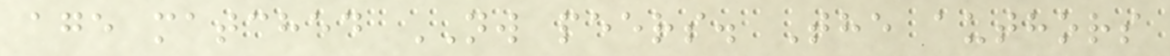age matched NW peers. The authors
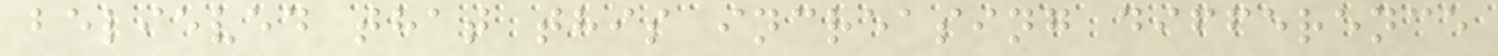believed that this increasing difference
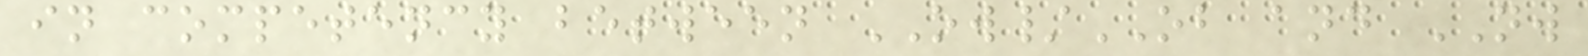in competency between OW/OB and NW
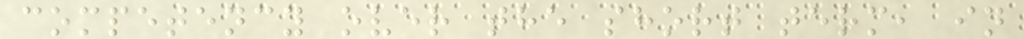competency over the short term, in
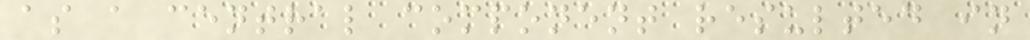as a central component resulted in
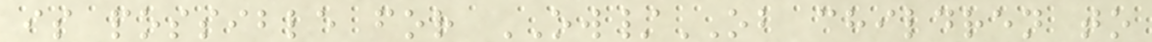is possible for OW/OB children to
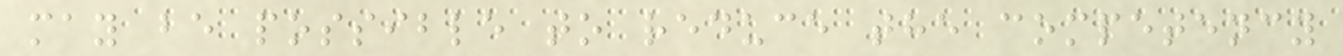may be possible to reduce the competency
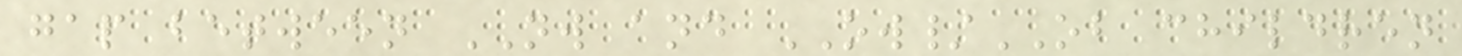gap between NW and OW/OB children
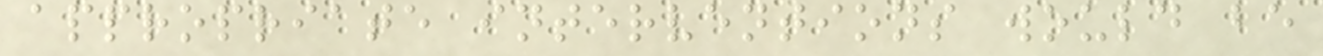appropriate interventions would be
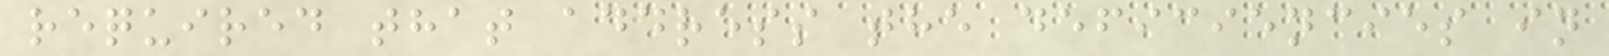required that address the deficiencies in
